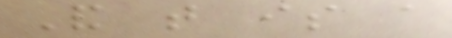And that is a
